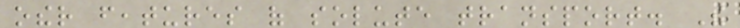other features of solute transport. The
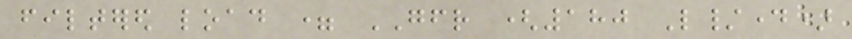filtered load = GFR (180 L/day)
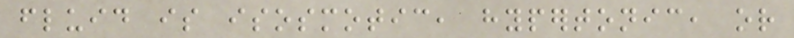fluid is isosmotic, hypertonic, or
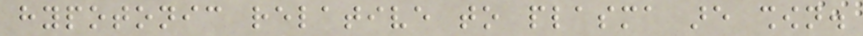hypotonic relative to plasma are shown.
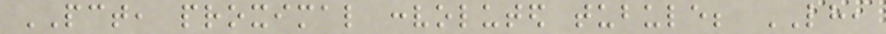PCT, proximal convoluted tubule; LH,
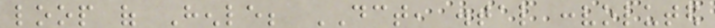loop of Henle; DCT, distal convoluted
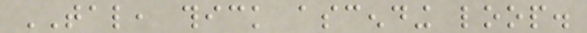TAL, thick ascending loop.
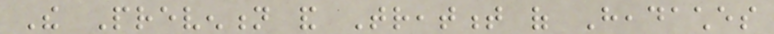The Prevention and Treatment of Headaches
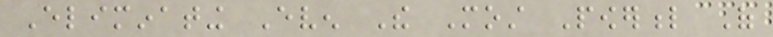Eliminating Even The Most Powerful Of
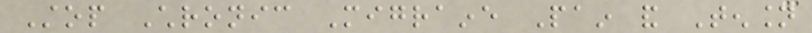Stop Chronic Migraine Pain and Tension
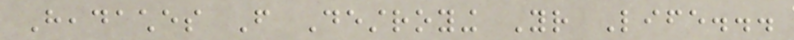Headaches From Destroying Your Life...
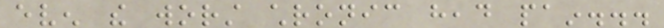even the worst chronic head pain...
